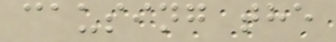causing the
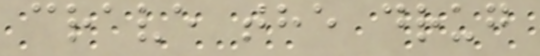crave the drug
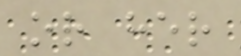or her
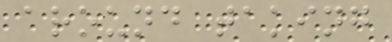around taking
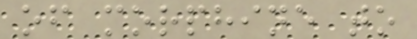of morphine to
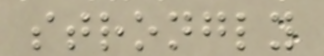strongly
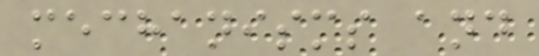mechanisms and
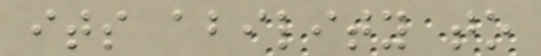its ability to
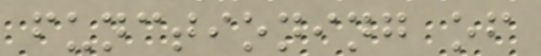functioning of
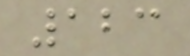123
